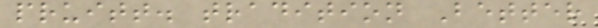pruitt. tradition Better
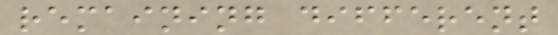remaining different
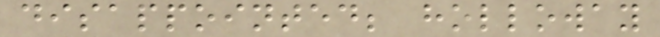disappointed; holloway
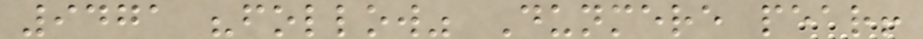9471 "follow" Dunmere pear!
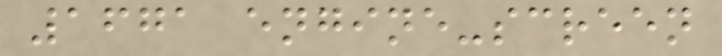1671 engine-screen
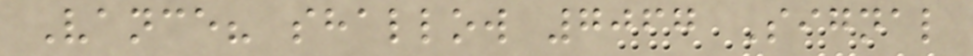Vance? shallow 7067 Signal
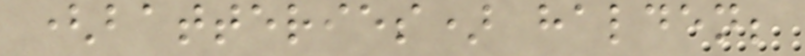(batteries) halden;
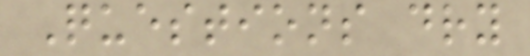Questions dry
